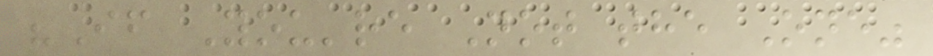"If You're Not the One"
